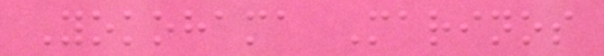Yokohama Marinos
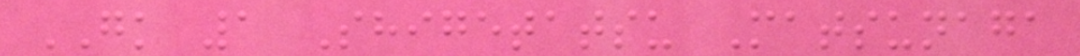GK 1 Shigetatsu Matsunaga
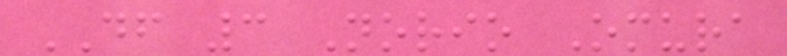DF 3 Norio Omura
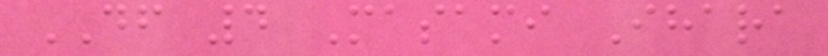DF 4 Masami Ihara
